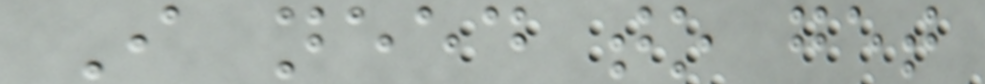I need to get
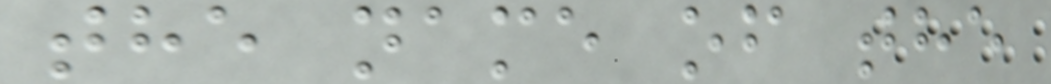the name of the
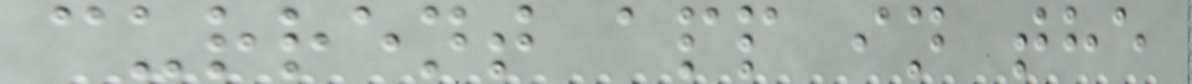current app in the
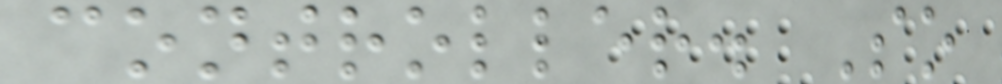controller. So
